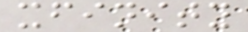xfinity
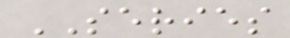SERIES
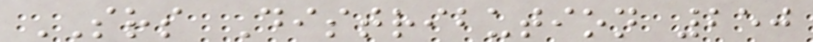SRS Distribution 250
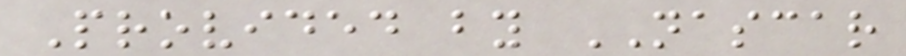Provided by NASCAR
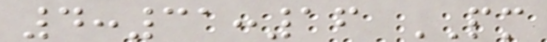4:31:16 PM
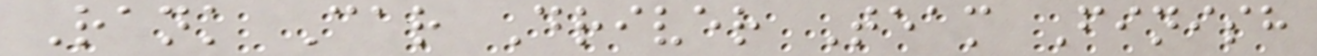Rank Car Driver Team Finish
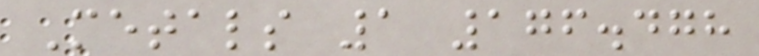Metals 1 176.478
